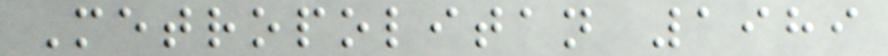Metropolitan 1989
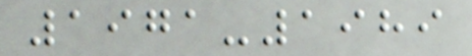1971-1989
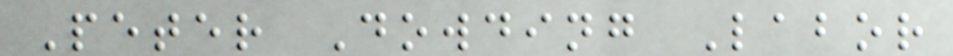Peter Dowding Labor
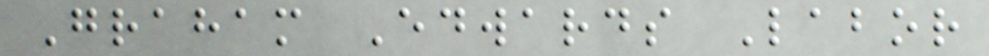Graham Edwards Labor
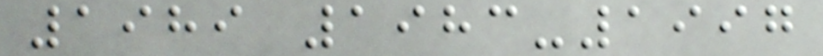1989 1983-1997
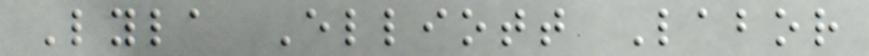Lyla Elliott Labor
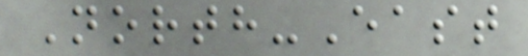North-East
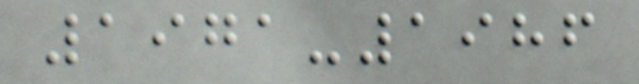1971-1986
